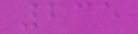235
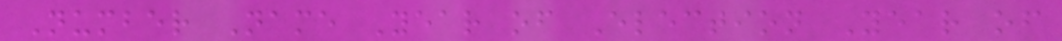Number Name Year of Election Year of
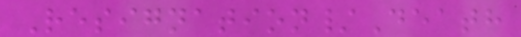Resignation/Death
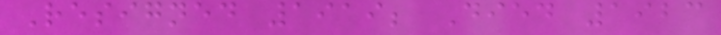Resigned 1919; Died 1923
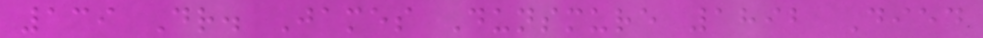139 Dr. James Dunsmure 1892 Died
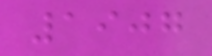1907
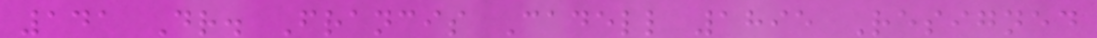141 Dr. Francis Cadell 1895 Resigned
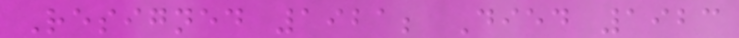Resigned 1921; Died 1923
